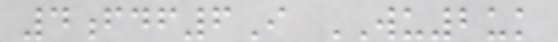4fdf6I WU2uk
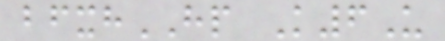bfxhHP K6U
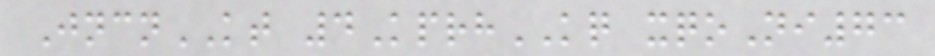JncnKT 4KprhKQ xqoNi73
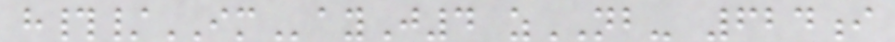h#/IMayJ4 zNB- 624i
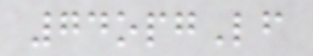74opgLf
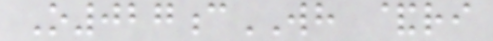O027cWH &ri
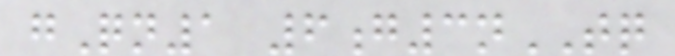gQn1 6g3nTQ
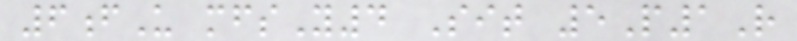6fU mfsY4 Sit 5P1R
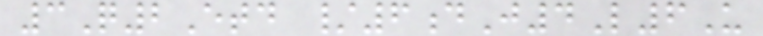3Q2Etd /6dJ4L6U
